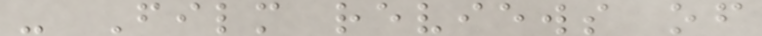- Film reviews of
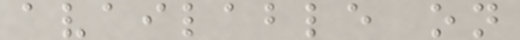available on
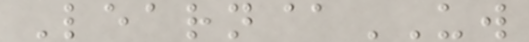Learn@UW
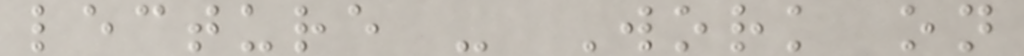lecture - Work on
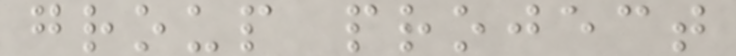group project
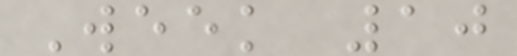Week 10
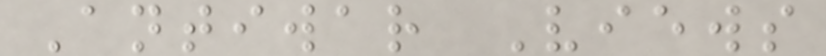Antiwar Views
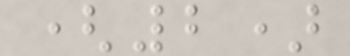(2)
